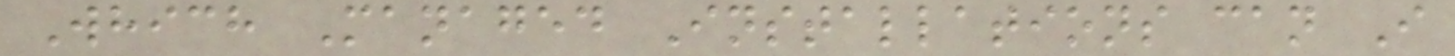Which Managed Installations can I
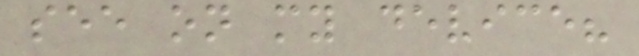see on my device?
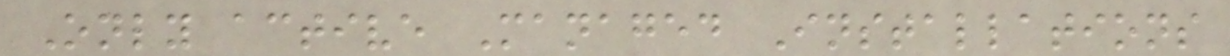Only active Managed Installations
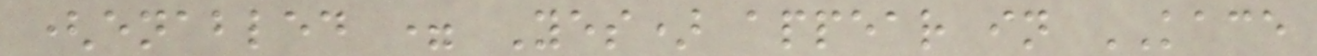(enabled = Yes) appear in KACE
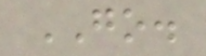GO.
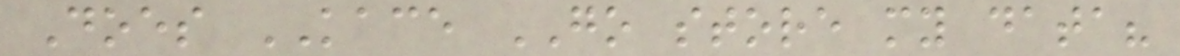Does KACE GO store my data?
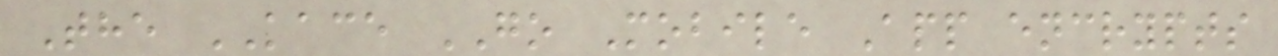The KACE GO Mobile App encrypts
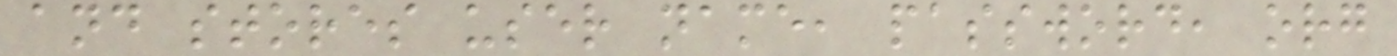and stores user name, password, org
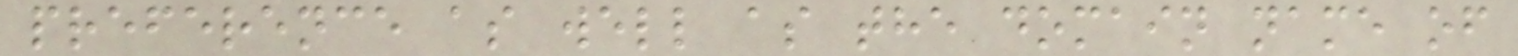preference as well as the domain name of
